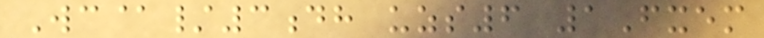Wc@/3dh uzs6 1Fxem
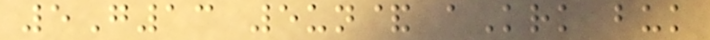5G13 5un& aKrk buk
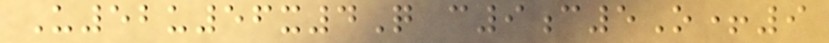U52u56x4Q c9c5O+9
